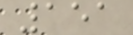151
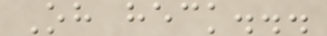Oh heck...
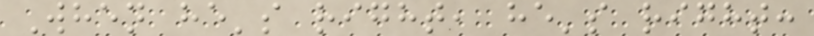When he's right, he's right:
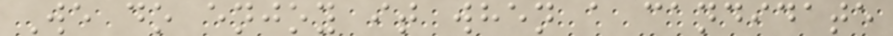We do enjoy it when a candidate
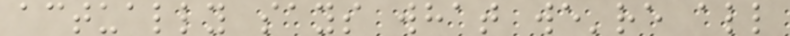actually says what we're all
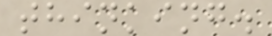thinking.
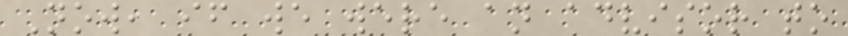Now, if we were an advisor to
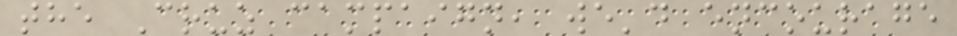the Cruz campaign, we'd encourage
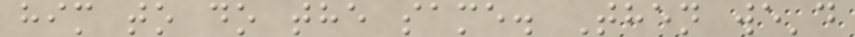him to do the same. Then we'd
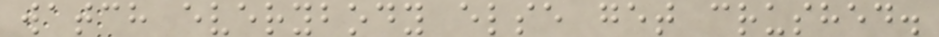watch everybody else get crushed.
